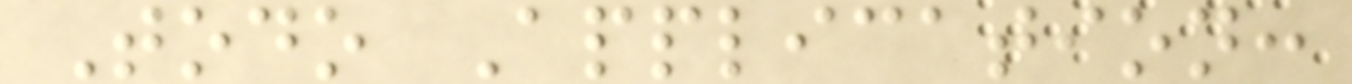Todo Application:
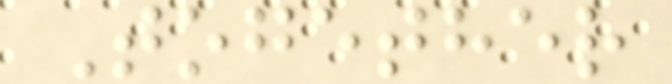Together
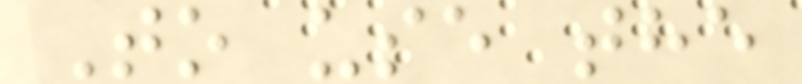To use the
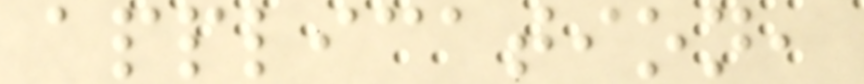application,
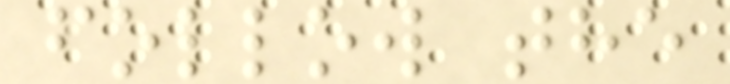follow the
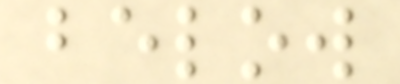below
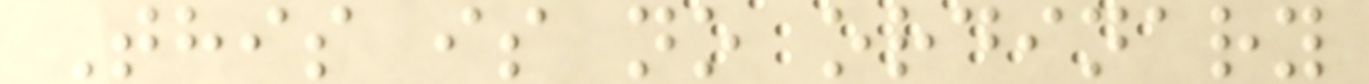This is no ordinary
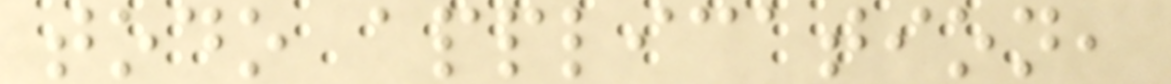todo application,
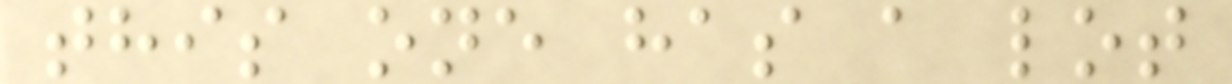this one has a lot
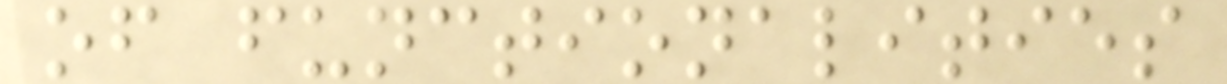of functionalities
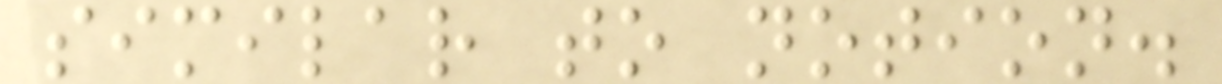similar to notion.
